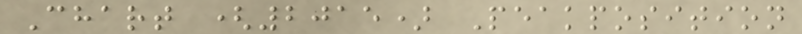Chart (2015) Peakposition
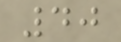40
